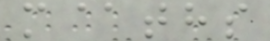m@ths
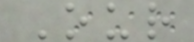Our
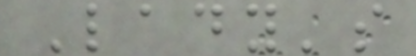Lady's
